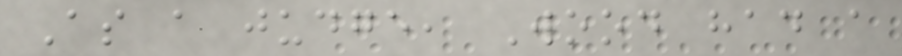As a judge, Wood had a
